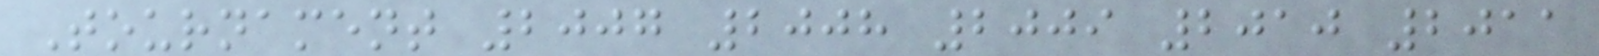Tournament 2007 2008 2009 2010 2011
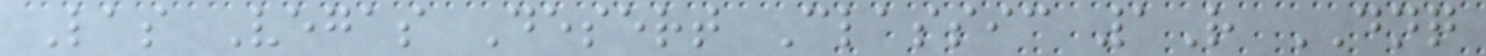Las Vegas Desert Classic 1R DNQ
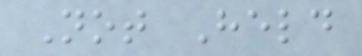Not Held
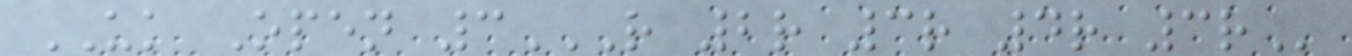UK Open 3R 2R 3R 4R 3R
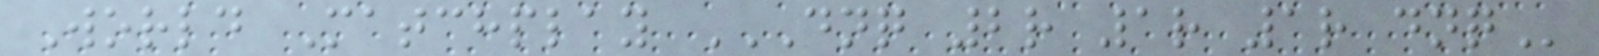World Matchplay DNQ 2R 1R 1R DNQ
